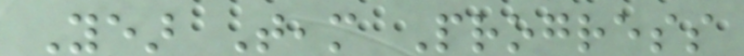Year Team Progress
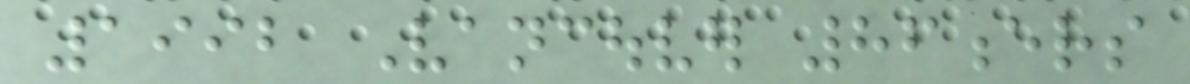1992 Vancouver 86ers
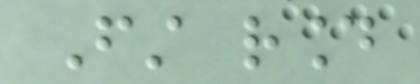First round
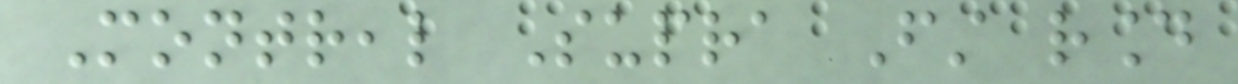Montreal Supra First round
